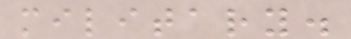military.
